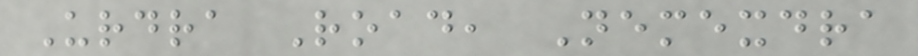Urdra Road, Nemexdra
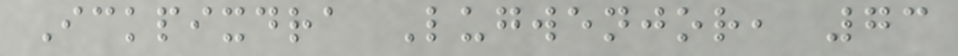Ickpixdra Lugwenjor, 73
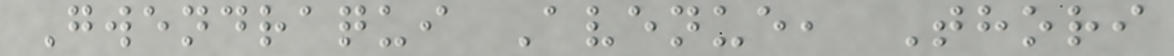Gwendraqui Avenue, Thori
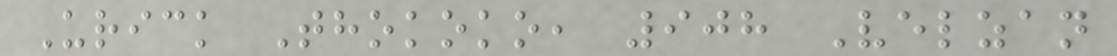Urick Thokoko, 908 Velzan
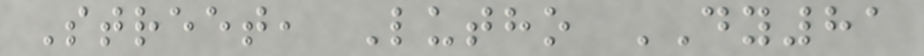Street, Lutho DY81
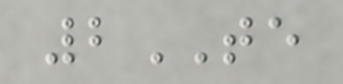2TE
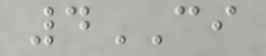4CI
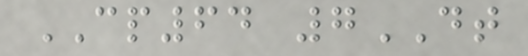CP64 7DT
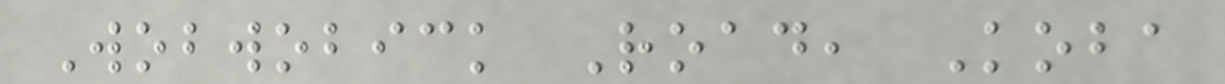Wobwobick Road, Koba
